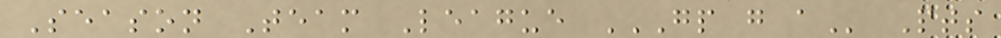Season Team League GP G A Pts
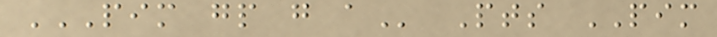PIM GP G A Pts PIM
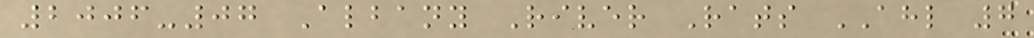2006-07 Albany River Rats AHL 7
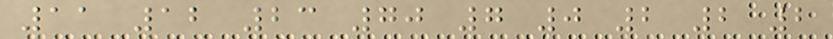11 12 23 70 7 0 2 2 2
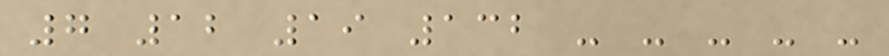7 12 19 132 - - - - -
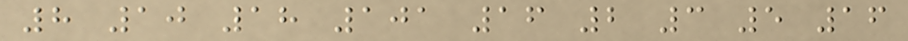8 10 18 101 16 2 3 5 16
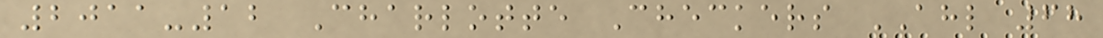2011-12 Charlotte Checkers AHL 68
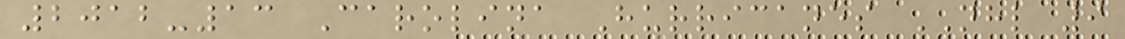2012-13 Carolina Hurricanes NHL 9
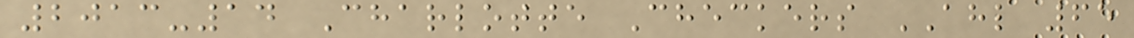2013-14 Charlotte Checkers AHL 65
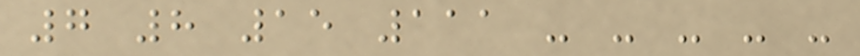7 8 15 111 - - - - -
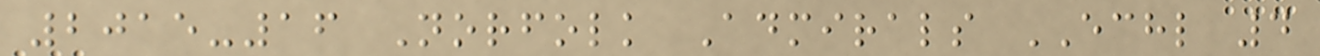2015-16 Norfolk Admirals ECHL 4
